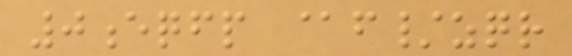0eqfp @f/zqr
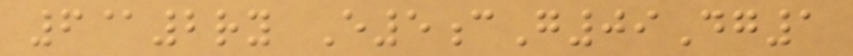6@2ry E5cG09Dg1
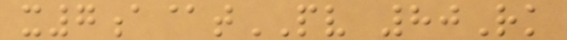x7a@tPV 80Rk
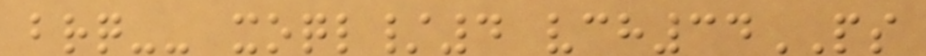brq-- xoql/4 vch34PS
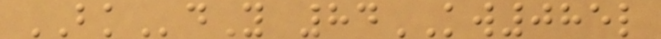BKdY 84KW085l
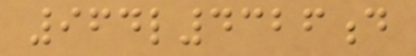964l4326d
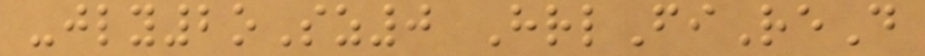-jly2oSz0 HrlFiReD
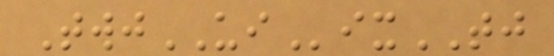TwjUIixTJ
